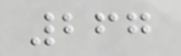267
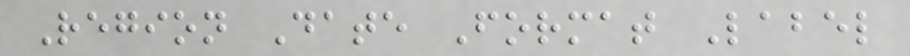Region Date Format Label
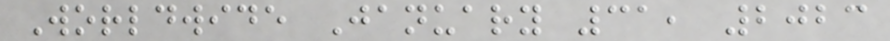Worldwide January 31, 2023
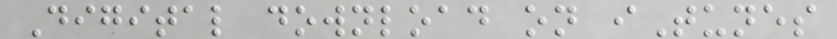Digital download on iTunes
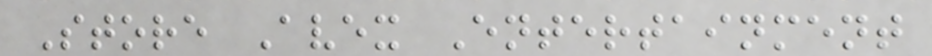Store Avex Entertainment
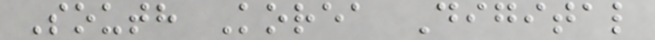South Korea Digital
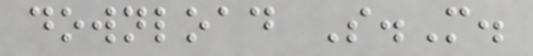download S.M.
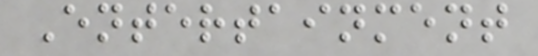Entertainment
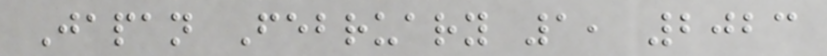Japan February 1, 2023
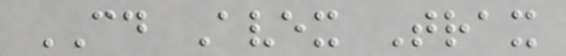CD Avex Trax
